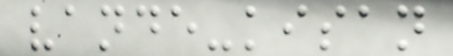vande-kisan
